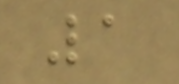1
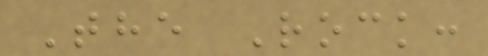The Rock:
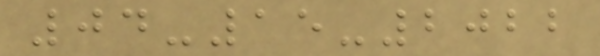04-15-2022
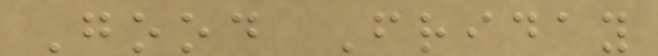Good Friday
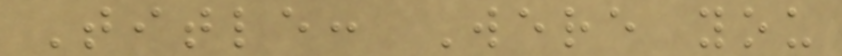Title: Were you
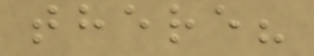there?
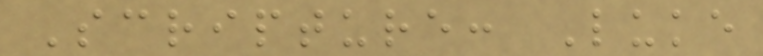Scripture: Luke
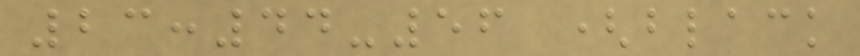23:44-56 (black
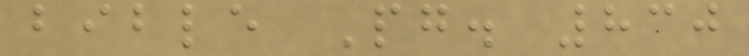bible Pg. 830
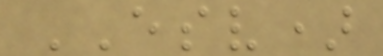ESV)
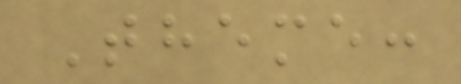Theme:
